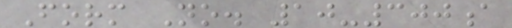Form No. 10-300a
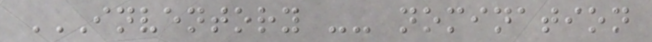INVENTORY -- NOMINATION
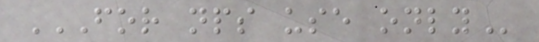FOR NPS USE ONLY
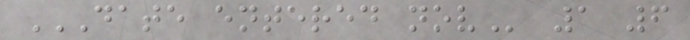DATE ENTERED NOV 1 6
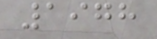1978
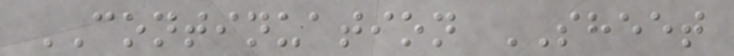CONTINUATION SHEET
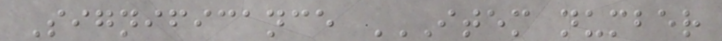Significance ITEM NUMBER
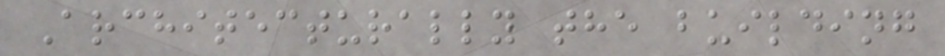Architecturally the building
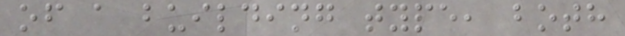of a building type, both
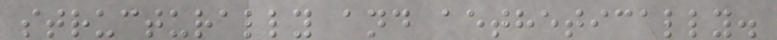structurally and aethetically.
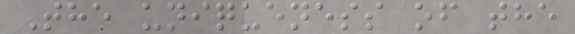The uniqueness of the
